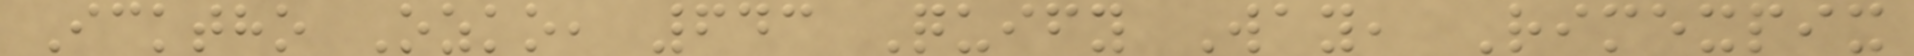Icktho Ozko, 643 Quify Way, Rimexpix
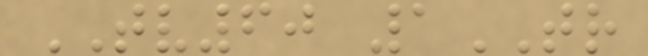TV60 1TR
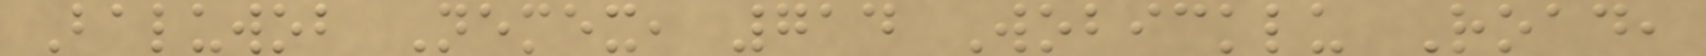Baluwob Nemex, 714 Wobicklu Road,
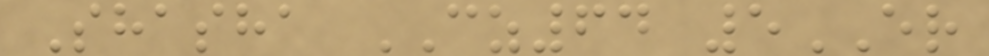Shasha CZ64 5ER
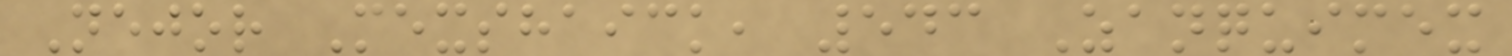Nejor Mexshaick, 543 Zanquimex
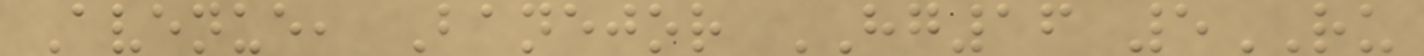Avenue, Banejor HG16 5RU
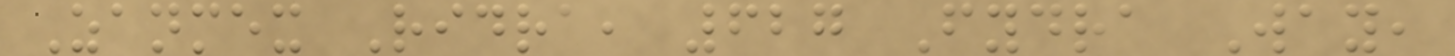Zanmex Ridra, 627 Fydra Way,
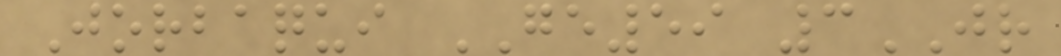Jorbaqui GE59 3JR
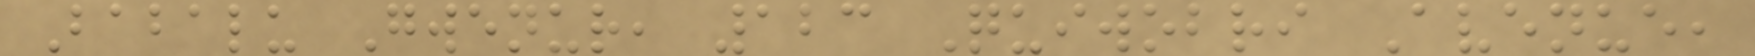Babalu Gwenur, 123 Quiwobri Avenue,
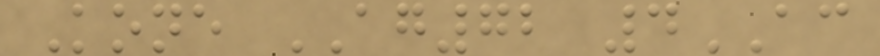Kone AG72 4AC
